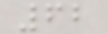62
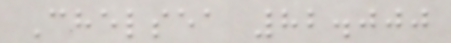Chelsea 82.000
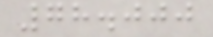78.000
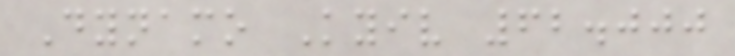Dynamo Kyiv 62.000
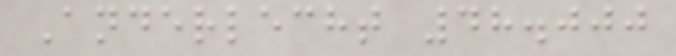Anderlecht 48.000
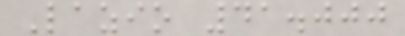Lazio 41.000
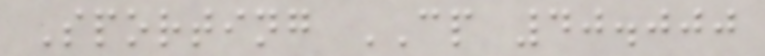Sporting CP 40.000
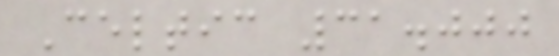Celtic 31.000
